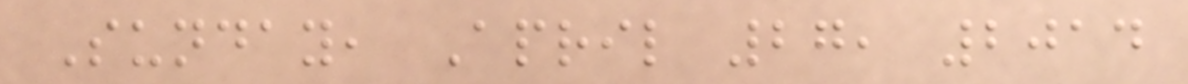Sunday, April 27, 2014
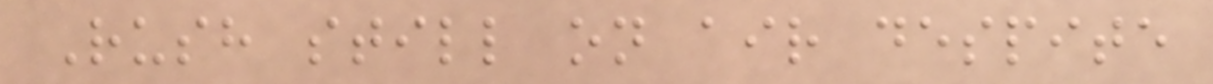Rush still on air despite
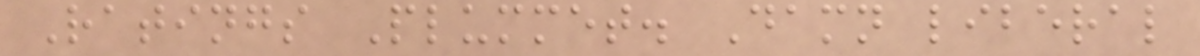Ratings Plummet. Damn liberal
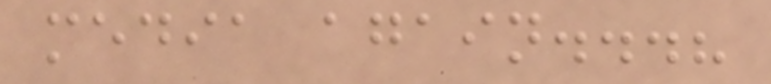media again...?
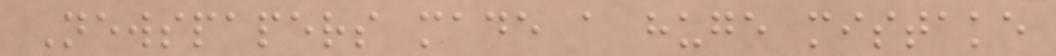Newspapers made a huge mistake
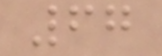67
